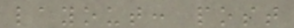layout: post
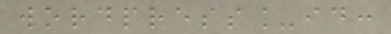wordpress_id:
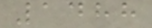1488
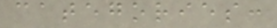categories:
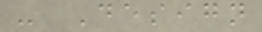- Design
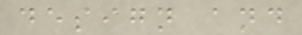design and
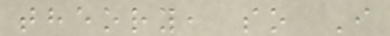theory, so I
